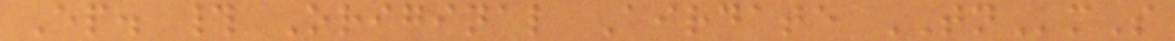Ep. # Original Airdate TNmS
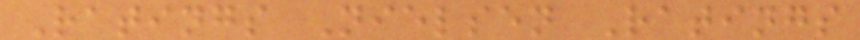Ratings Nielsen Ratings
